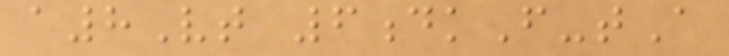a8Vt 6dkF-tA
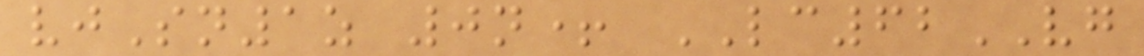vjSn1z 0n+ LC62VG
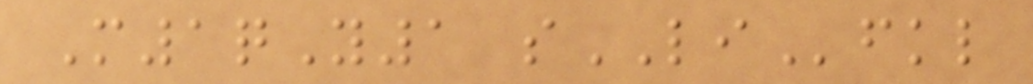M1qY1 sLIfkl
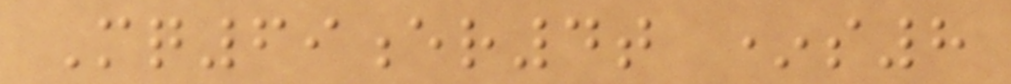Mq69er4t *s8
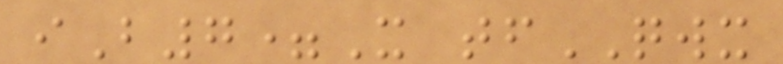iB7=X tfQWX
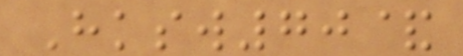Hksw70&
